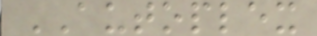AUTOPLEX
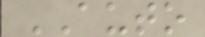AUTO
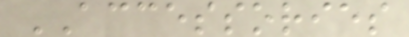ACCESSORIES
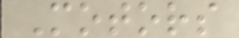Motors
